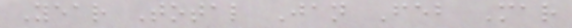Year Total Jan Feb Mar
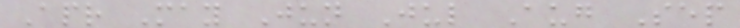Apr May Jun Jul Aug Sep
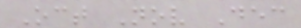Oct Nov Dec
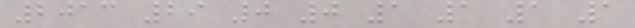2013 29 0 0 1 1 1 1
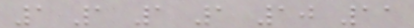1 1 1 1 10 11
